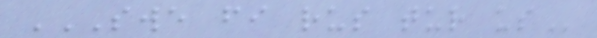SWE FI RUS TUR US
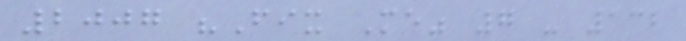2007 "Fix Me" 7 - 132
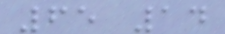65 14
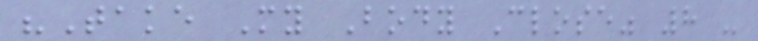"Take My Body Close" 8 -
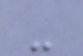-
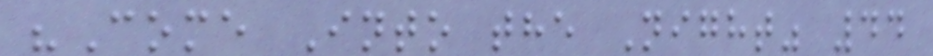"Come Into the Night" 44
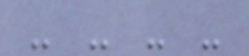- - - -
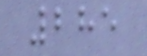285
